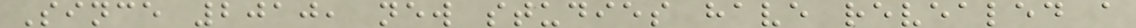Since 2010, new studies have revealed a
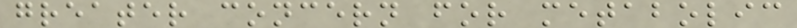greater concern for metabolic
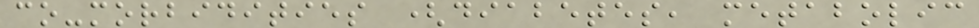co-morbidities (diabetes, metabolic
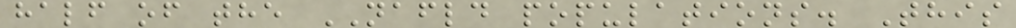half of the NAFLD populations. This
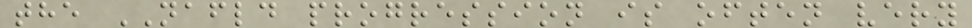the NAFLD progression is often very
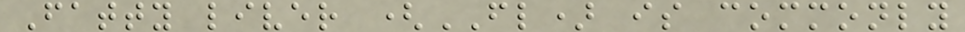Fatty liver (FL) is commonly
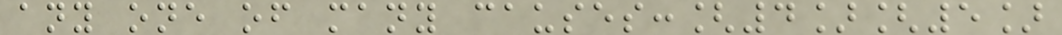any one of many causes:[4][5]
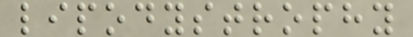lipodystrophy
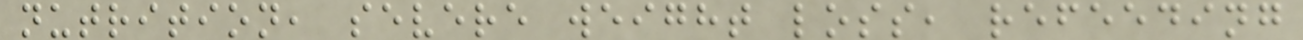nutrition, severe weight loss, refeeding
